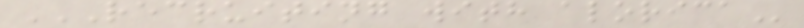RECRUITING WITH ALORICA
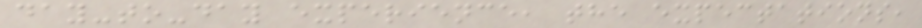day-to-day experience, the expectations,
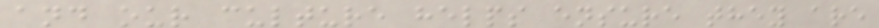and our culture helps ensure they are
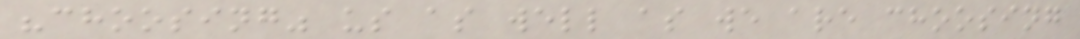"choosing" us as well as we are choosing
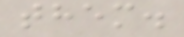them.
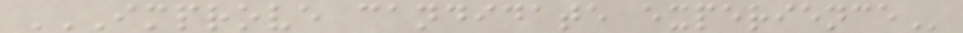IMPROVE CANDIDATE EXPERIENCE
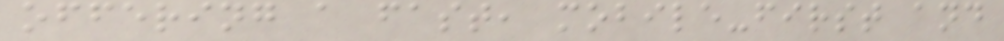offering a fast, mobile-first and
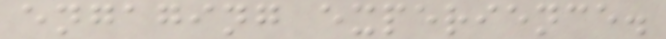engaging experience.
